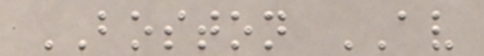BOSTON AV
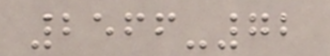2566-72
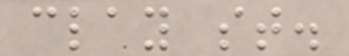clay st.
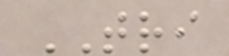TRI
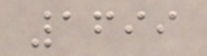1699
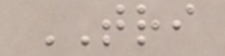TRI
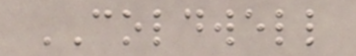COLDWELL
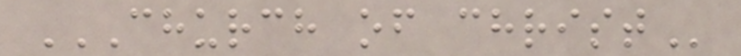CHURCH OF CHRIST
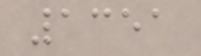1351
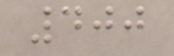400
